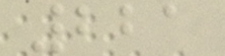221
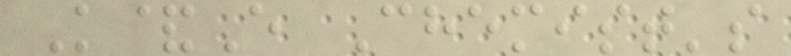K&E Chemist's
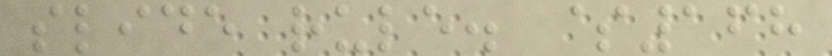slide rule. $168
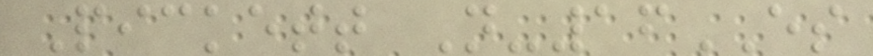Pickett N-16ES
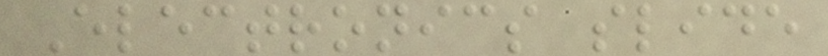Electronics slide
